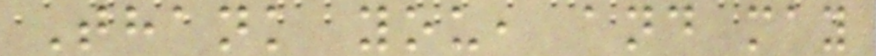Thank you, and may
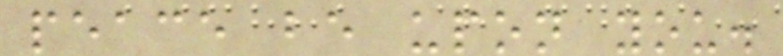peace be upon you.
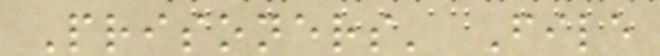Prisoners' File
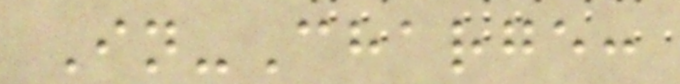In-Charge:
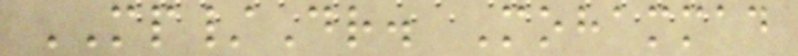MP/Dr. Mohammad
